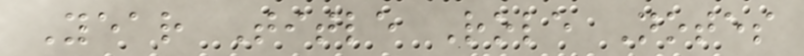Year Title Role Notes
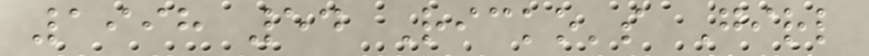1998 54 Ricko's Girl
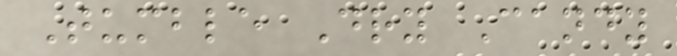Tumble Dry Candy
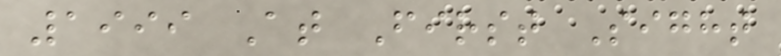1999 At First Sight
